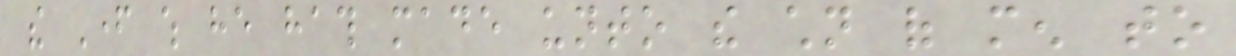the Father which he hath made unto the children of men to
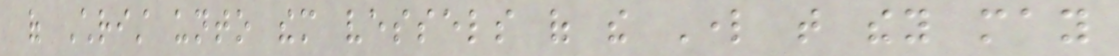of Christ unto them vessels of the Lord that they may
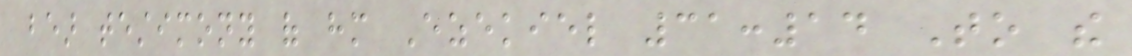bear testimony of him Ezekiel 31:14 To the
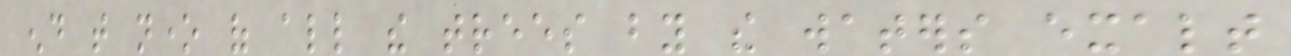end that none of all the trees by the waters exalt
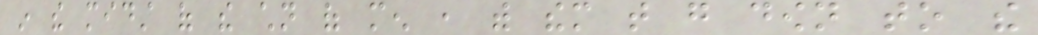in the midst of the children of men , with them that go down to the
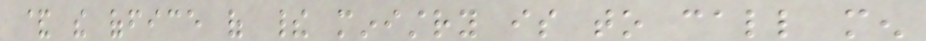& the office of their ministry is to call men
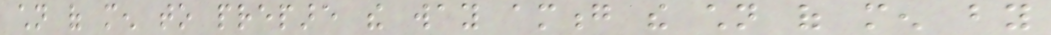children of men to prepare the way among the children of men by
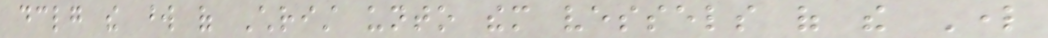declaring the word of Christ unto them vessels of the Lord
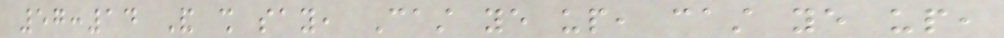57:14 And shall say, Cast ye up, cast ye up,
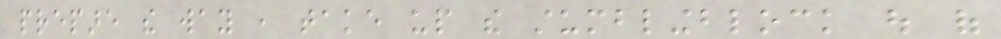prepare the way , take up the stumblingblock out of
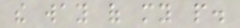the way of my people.
